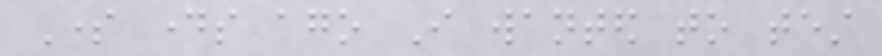Some days ago I wanted to test
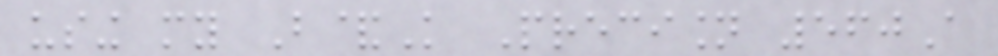using my B&K Precision 560A
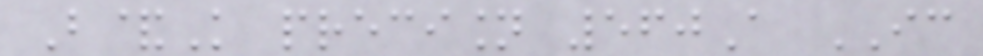B&K precision 560A IC
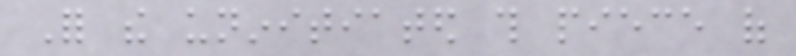For the uninitiated this piece of
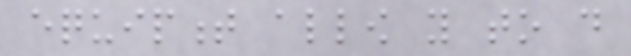equipment allow you to do
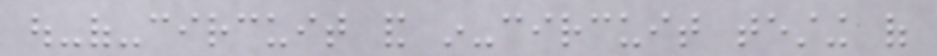out-of-circuit and in-circuit testing of
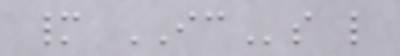many ICs like
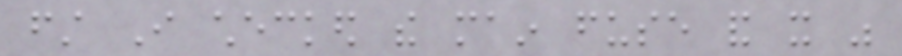first I checked the main fuse and it was
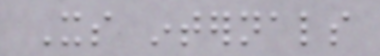Its internals
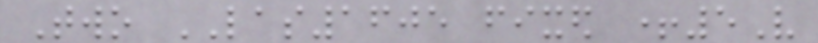Two LAS1605 fixed +5V
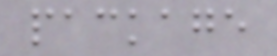package
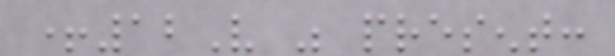+12V was present:
